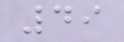49
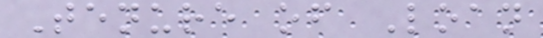Tenure of Loan
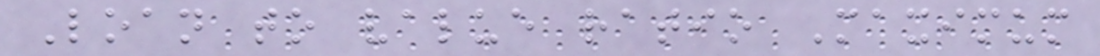Loan to value ratio Maximum
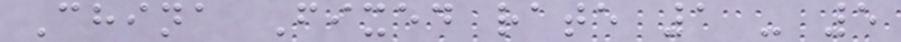China Fixed rate 1 - 5
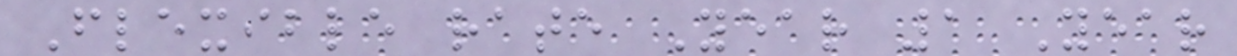Flexible rate Year 1 Year
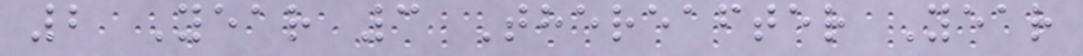2 Year 3 Thereafter Year
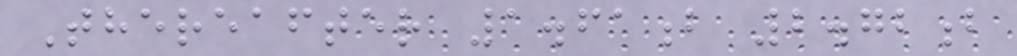Thereafter 1.61b 2.72b
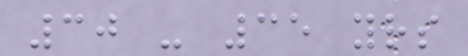30 - 35 yrs
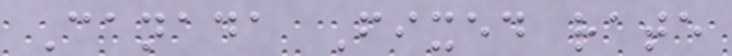Canada Fixed rate
